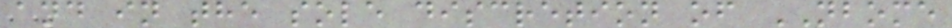and in the sole discretion of NBOME
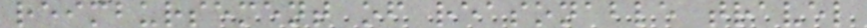reimbursement of reasonable travel
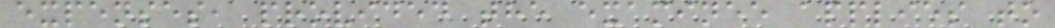expenses, provided the examinee applies to
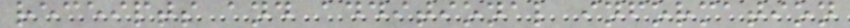receipts and additional information
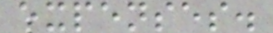expenses.
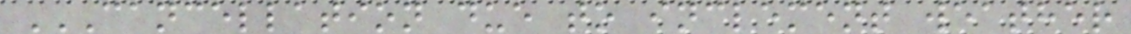CANCELLATION DUE TO INCLEMENT WEATHER
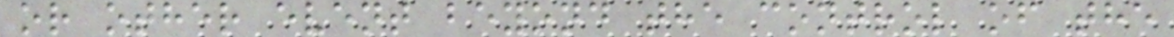or other event beyond the control of the
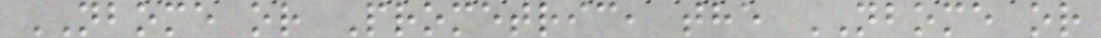NBOME or Prometric, the NBOME or
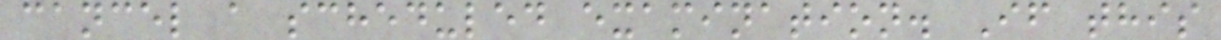cancel a scheduled examination. If this
